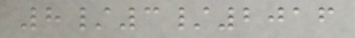8/3/2016
